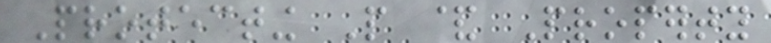Protecting People & Property
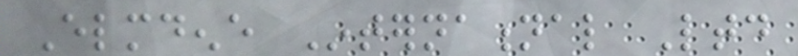Elmdene International Ltd
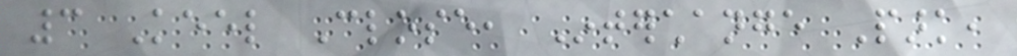3 Keel Close, Interchange Park,
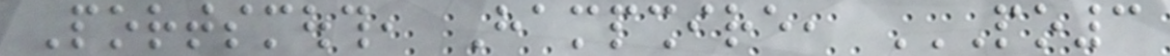Portsmouth, Hampshire, PO3
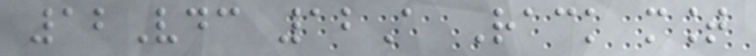12Vdc 12A Rack mount
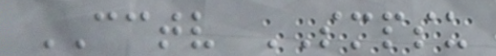CCTV SMPSU
